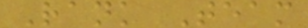Rank Team
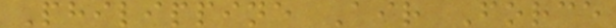Philippine Air Force
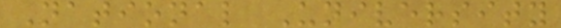National University
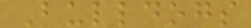Bulldogs
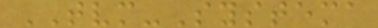TVM-Systema
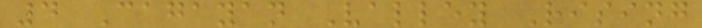4 Cagayan Valley Rising
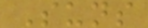Suns
